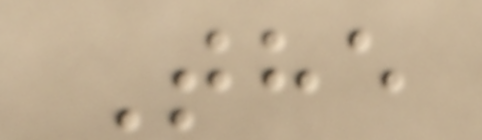The
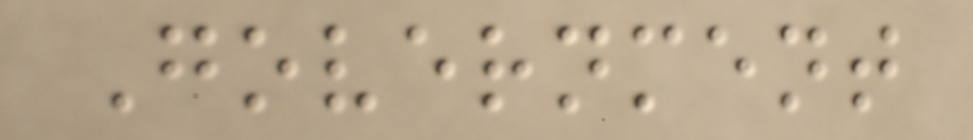Government
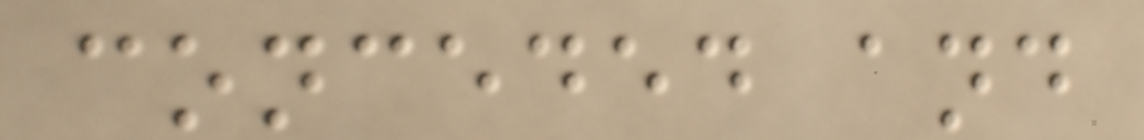conceded and
